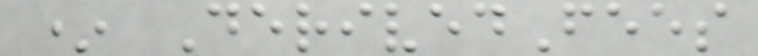* DerivedFees
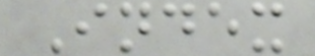Index
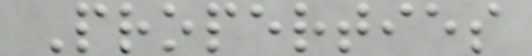Properties
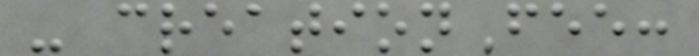- creationFee:
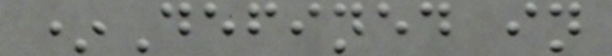*Defined in
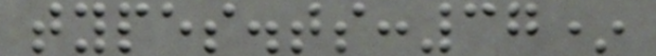types.ts:37*
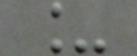_
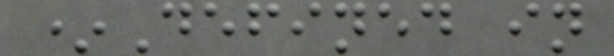*Defined in
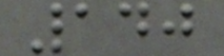140
